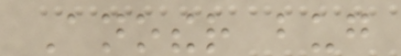Another bug
